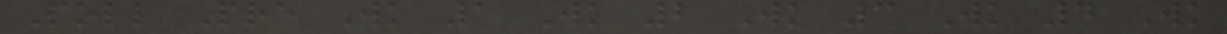Poll Pre Wk 1 Wk 2 Wk 3 Wk 4 Wk
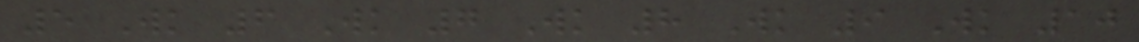5 Wk 6 Wk 7 Wk 8 Wk 9 Wk 10
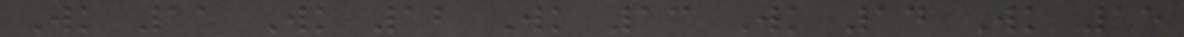Wk 11 Wk 12 Wk 13 Wk 14 Wk 15
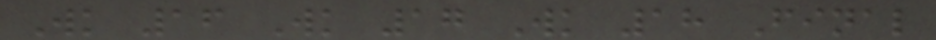Wk 16 Wk 17 Wk 18 Final
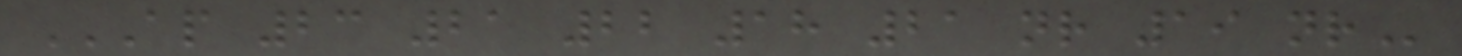AP 23 21 22 18 21 NR 19 NR
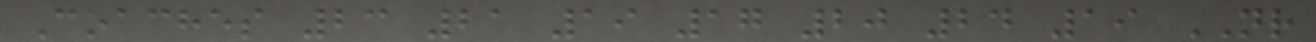Coaches 23 21 19 17 20 24 19 NR
